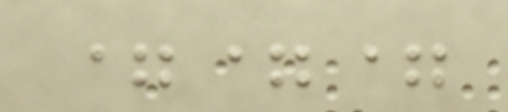===
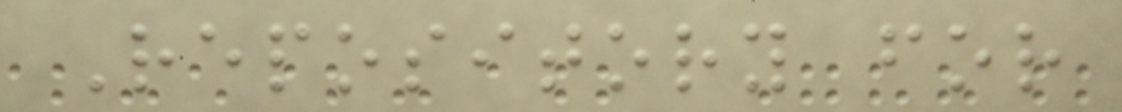Repository for
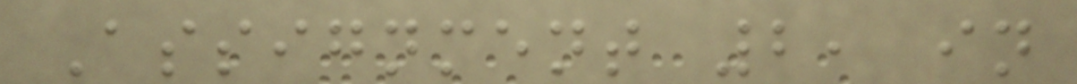Assignment 2, in
